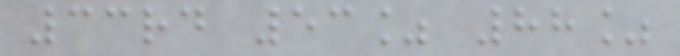33rd 53% 88%
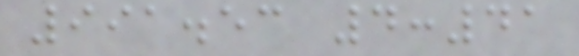991.53 4:41
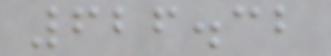626.32
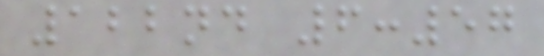122nd 6:57
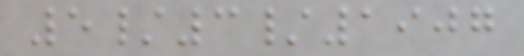5/3/1907
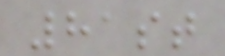81st
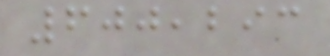600,293
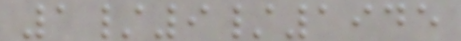1/9/1945
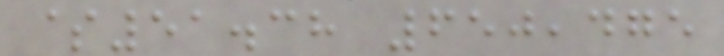$51.38 650,475
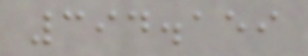394.159
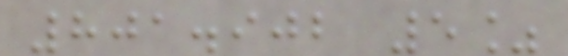801.902 5%
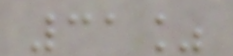31%
